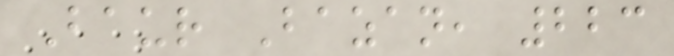Baur Bazan, 223
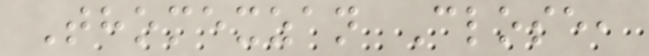Thomexzan Close,
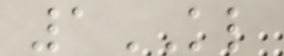1KL
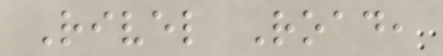Rivel Road,
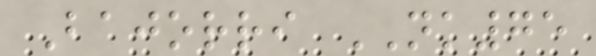Bajorri NK75
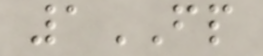1FP
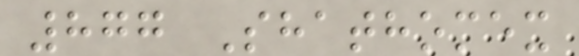877 Shathomex
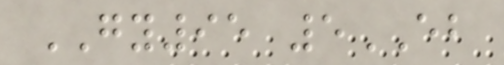GY95 5EB
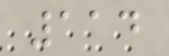114
